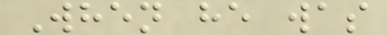When he was
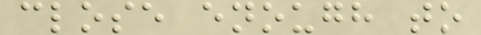close enough to
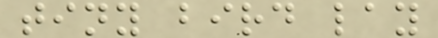tiny bird lay
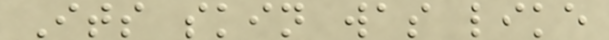Its skin was like
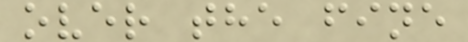over the fine
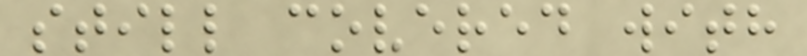still covered with
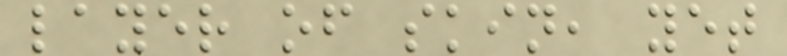layer of skin, yet
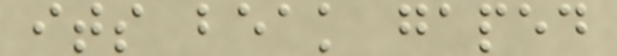its beak gaped
